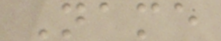Name
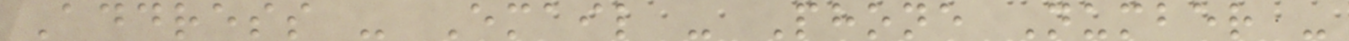Address - Email - Phone Number -
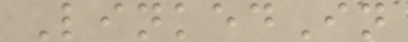LinkedIn
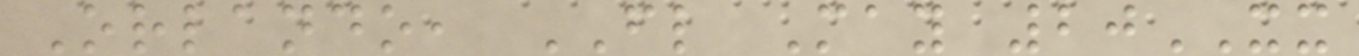Orlando, FL May 20XX
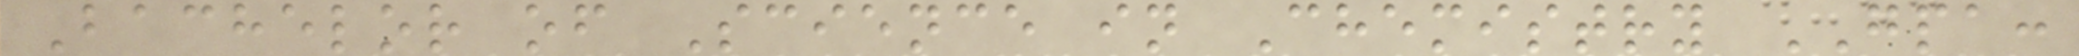Bachelor of Science in Chemistry GPA:
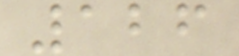126
